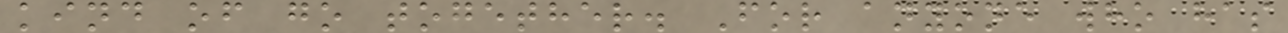kind of go together. For anyone who has
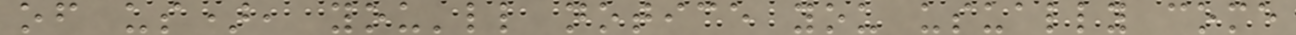of us), you'll notice you usually come
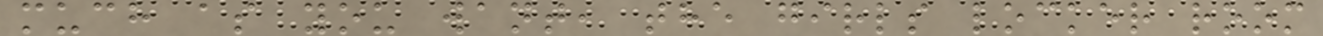much as you want, the girls locker room
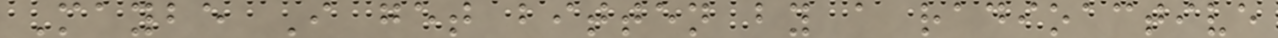Maybe I get bitten by a radioactive
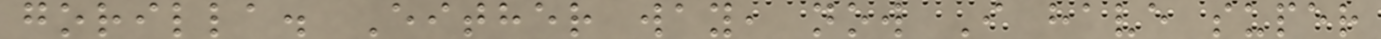gorilla. Either way, now I have super
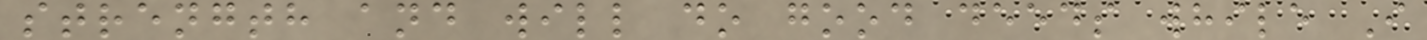strength and will do good deeds while I
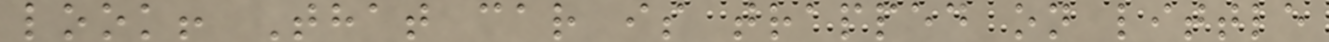look! That car is trapped on little
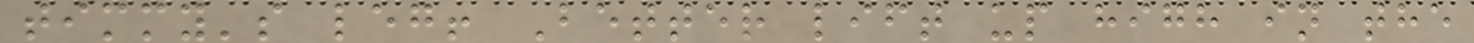timmy's leg! Better lift up high in the
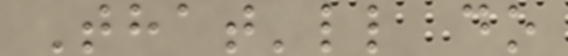That'll do
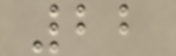22
